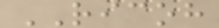RICOH
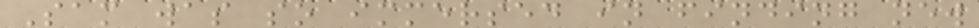Sam was so immersed in finding new
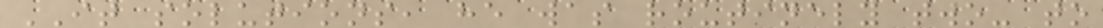IT solutions, he was routinely two- to
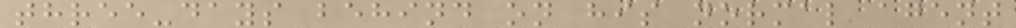three-days behind on his normal agent
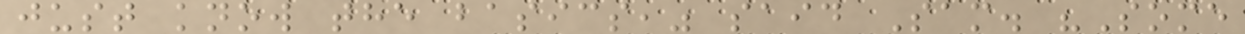just know the basics," said Sam. "Some
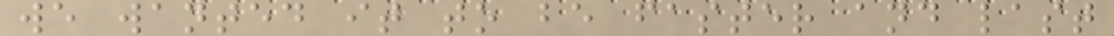we wanted it to be faster and last
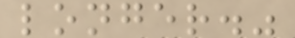longer."
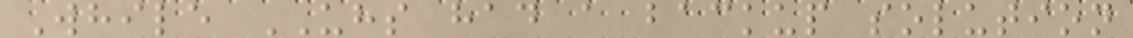While UHS had a backup solution
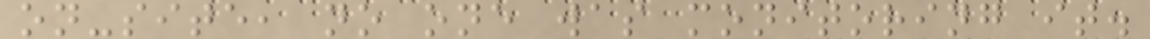on-site, no one was monitoring it.
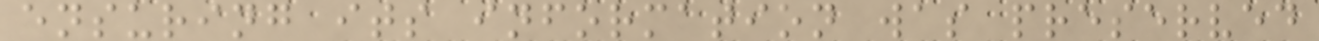ensuring its information was preserved
